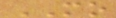MO
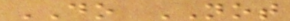DO NOT
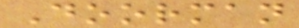Doorman
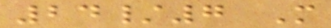24/7 M
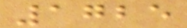1725
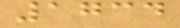1734
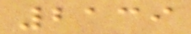2139
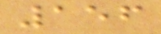156
